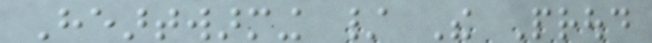Heartwarming / The Proud
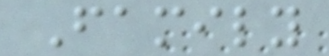Family
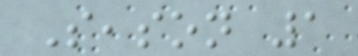Season 1
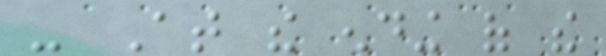- At the ending of the
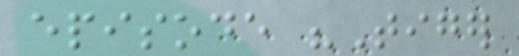episode "Tiger
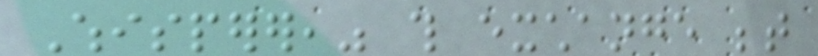Whisperer," this exchange between
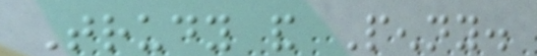Trudy and Penny.
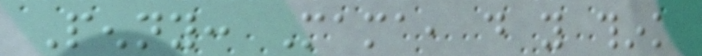Penny: Mama, do you think
